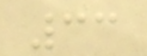33
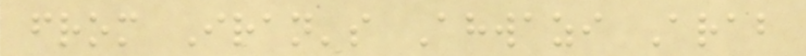from Iran's Ahwazi Arab
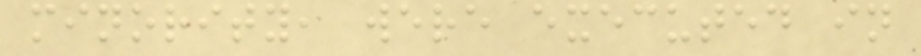minority, were executed in
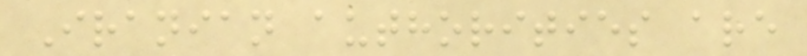Iranian authorities are
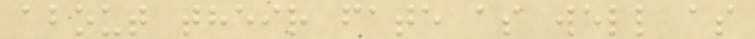about their fate as well as
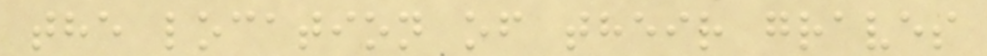the location of their graves
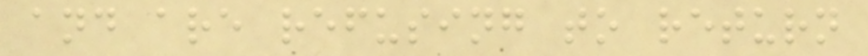and are refusing to return
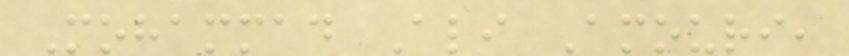Mohammad Ali Amouri,
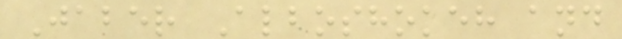Jaber Alboshokeh and
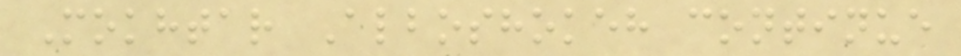Mokhtar Alboshokeh continue
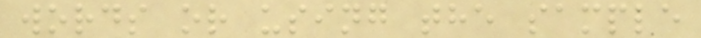words or using the sample
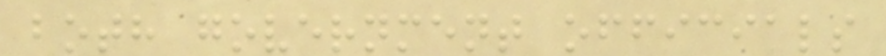both government officials
